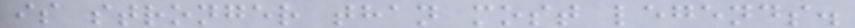is stronger than most legends.
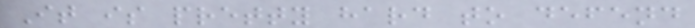It is pretty hard to defend
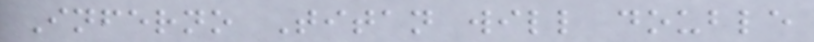Inferno Titan will double
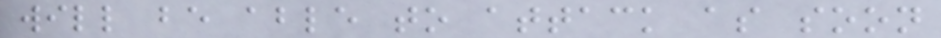will be able to attack as soon
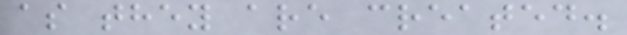as they are created.
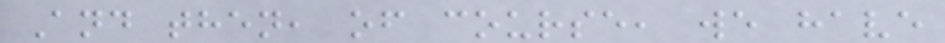And then, of course, we have
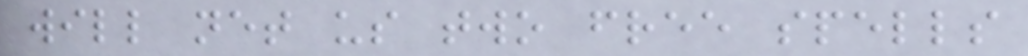will net us two free spells
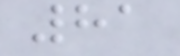81
